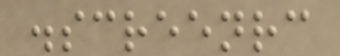.screenrc
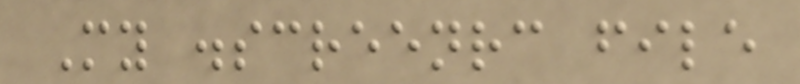My .screenrc file
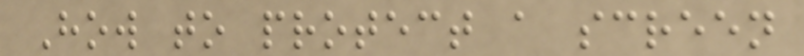How to protect a screen
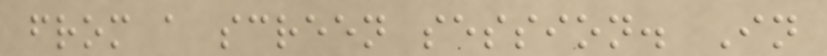from a screen session. In
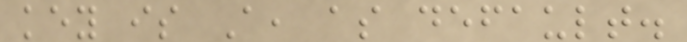key is A, as default.
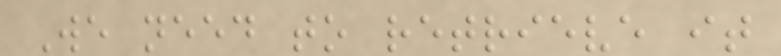We need to retrieve it
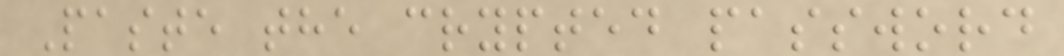Paste the crypted password
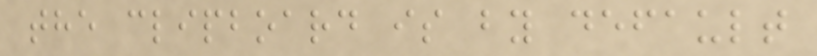the clipboard is by default
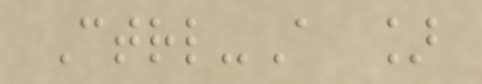Ctrl-A ]
